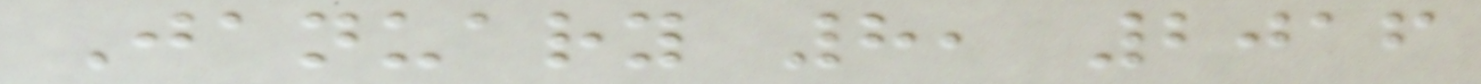January 8, 2016
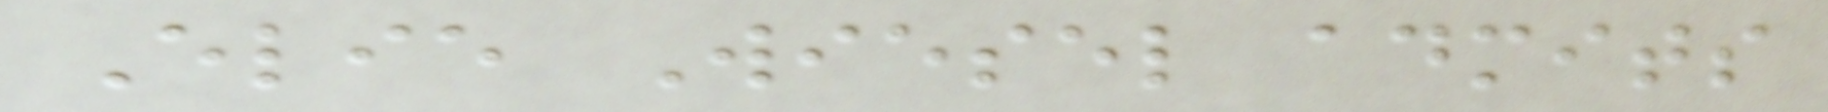Elie Wiesel admits
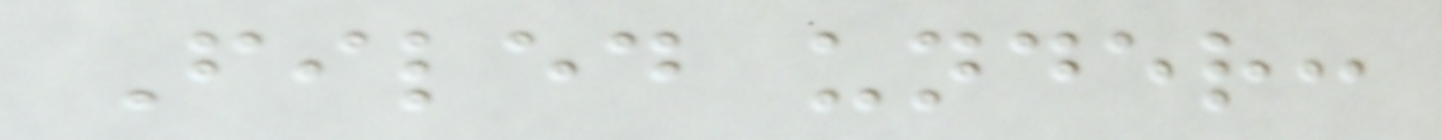Filed under:
